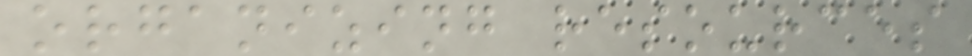organizing resources
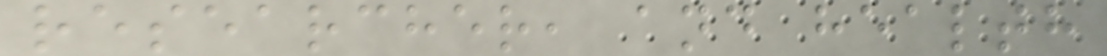researcher, and health
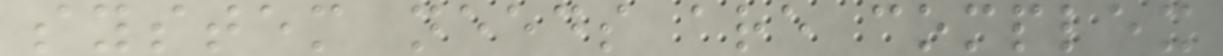system needs are complex
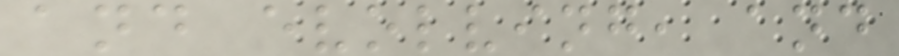and evolving, and
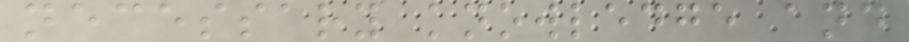necessary knowledge and
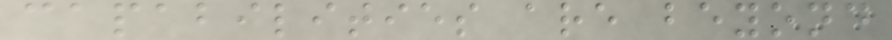capabilities are beyond
